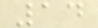14
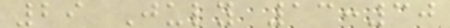29 July 13:30
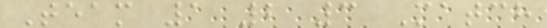Team 1 2 3 Match
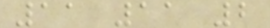11 11 2
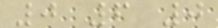0 6 0
